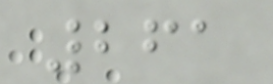261
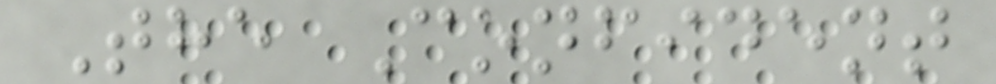The Confident
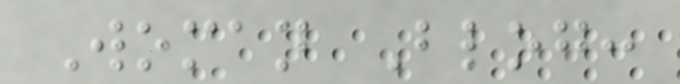Woman Blog:
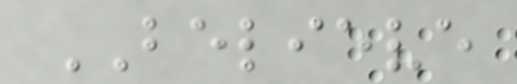BELIEVE
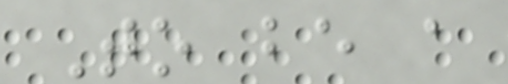To be a
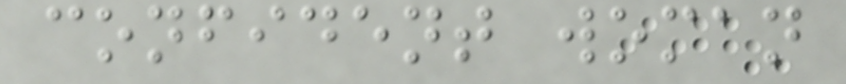confident woman
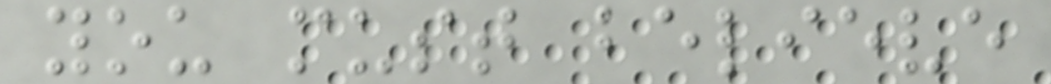you must believe
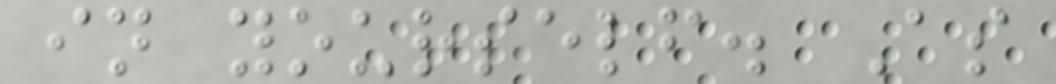in yourself. As
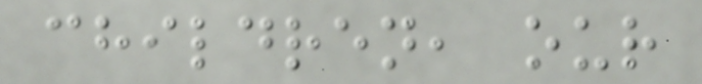children, our
